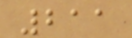211
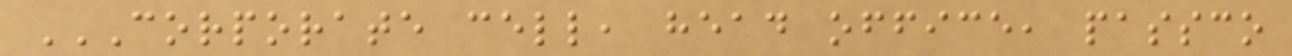CORPORATE CELL, HEAD OFFICE, PASSCO
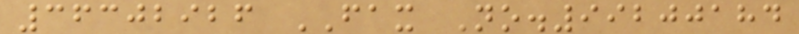36302926 FAX No.99200184
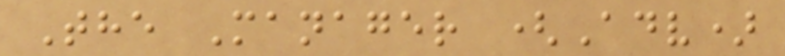The Manager (Adv)
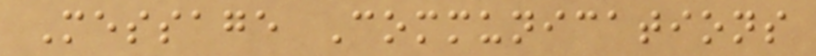Message Communications
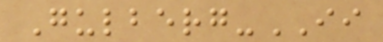Gulberg-II
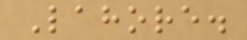Lahore.
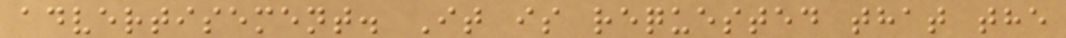advertisement. It is requested that the
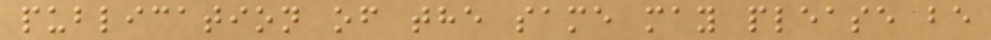publication of the same may please be
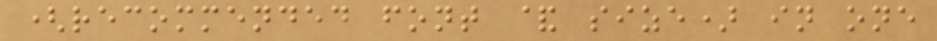(recommended font & size) in one
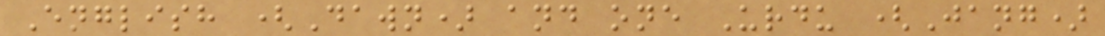English (Dawn) and one Urdu (Jang)
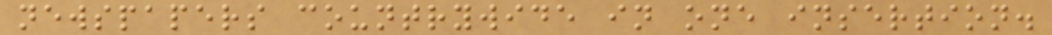newspapers countrywide in one insertion.
